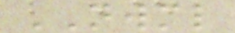NWML
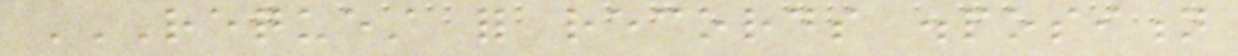REQUEST FOR RECORDS DISPOSITION
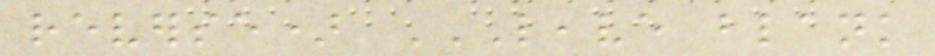reverse) LEAVE BLANK
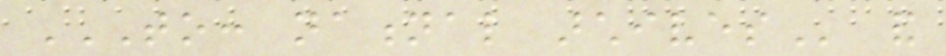TO: NATIONAL ARCHIVES and
